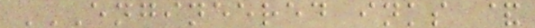ENGINEERED INKS &
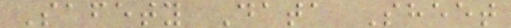Safety Data Sheet
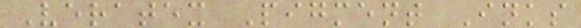Veratex Pigment Inks
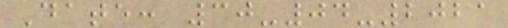Date: 30-04-2021
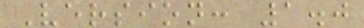Version: 1.0
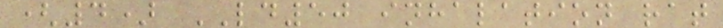(4) LD50 inhalation rat
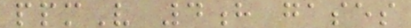ppmV 4h gases
